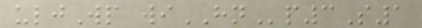uljWp wiHNp3S1
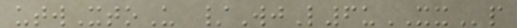utwXtoU /WjL6uXXp
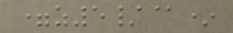=z5/@*
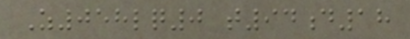Z058lq0 t94d18
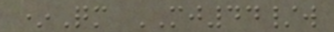*Qm MJ44/w
